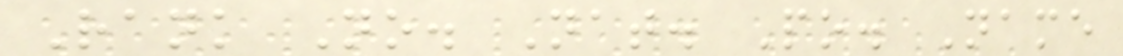Rank No. Nat. Po. Name
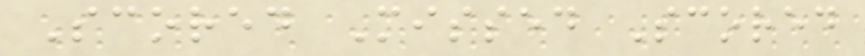Scored Missed Scored
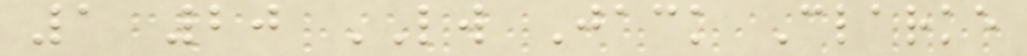1 20 LW Jack Clarke
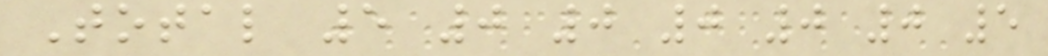Total 5 0 0 0 0 0 5
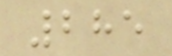285
